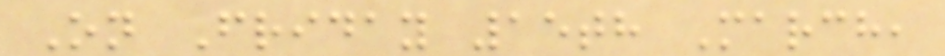On Friday 15th March,
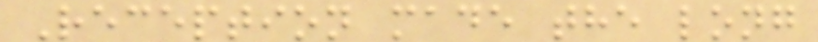Reception made the long
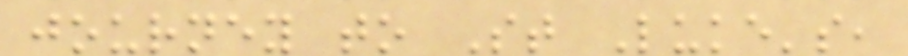journey to St Luke's,
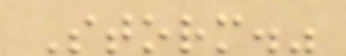Storm."
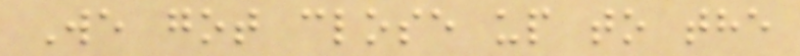We got close up to the
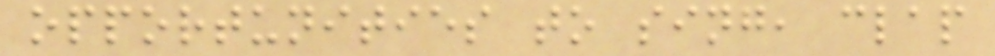opportunities to sing, clap
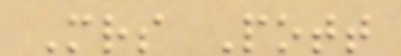Mrs Pott
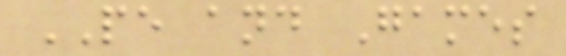PE and Games
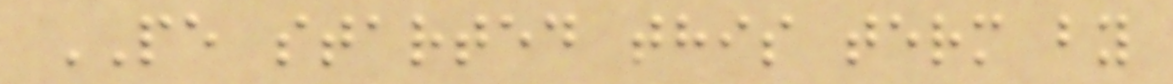PE started this term by
